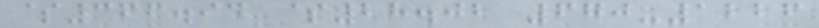$366.94 $28.02 670-1226
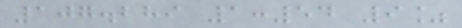107.289 1:54 9%
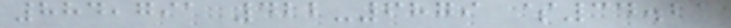884,791 422-6879 $34.21
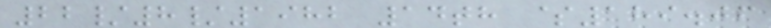22/8/1982 14th $189.06
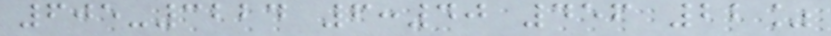605-3224 6:40 456 22%
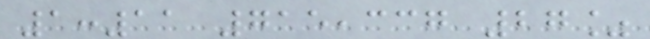1:11 715,337 27%
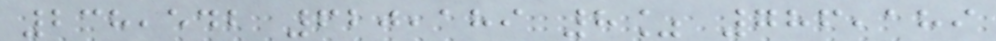238,542 620,189 8% 786,189
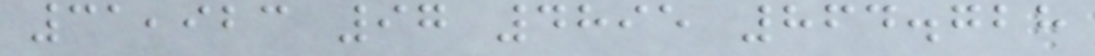31,923 97 4895 864.728
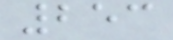253
